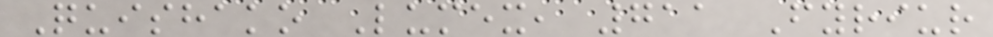Quishako Lumex, 711 Fyriur
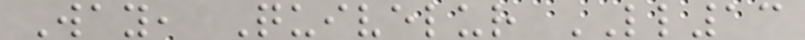Way, Quivelur LL13
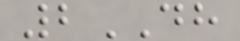2DH
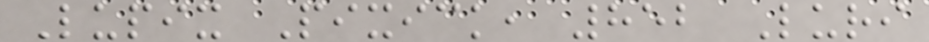Lupix Pixick, 852 Luri
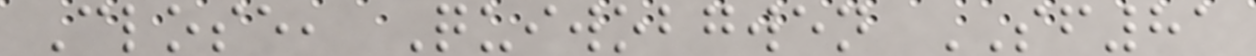Close, Quiwobgwen SF81
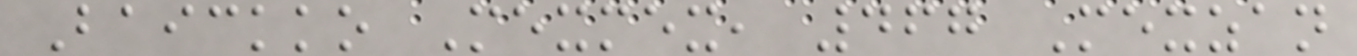Baickko Mexmex, 467 Mexzan
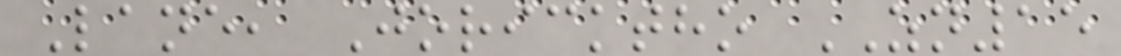Lane, Joricktho ZN15
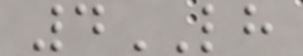4LH
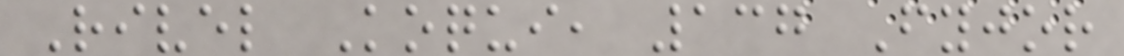Rivel Koqui, 137 Fyjor
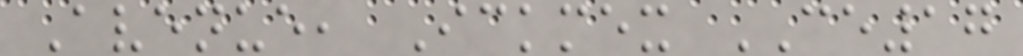Avenue, Ickmex CE17
